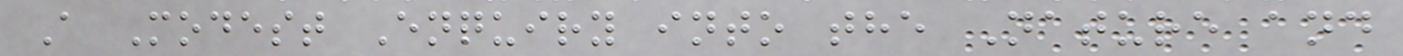A Modest Enquiry into the Nature and
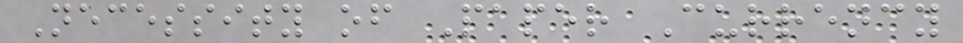Necessity of Paper Currency
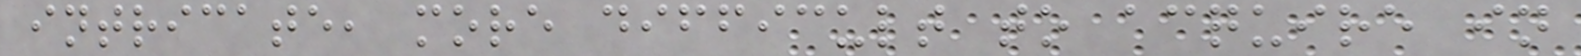intricate, more difficult to acquire in
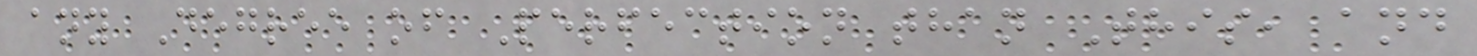any Degree of Perfection than This, and
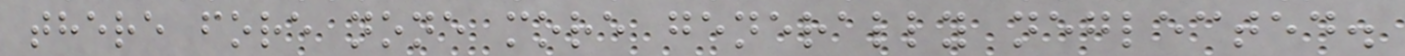there fore none more generally neglected.
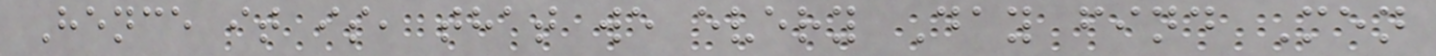Hence it is, that we every Day find Men
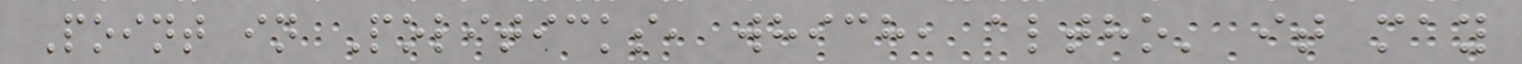Point in Politicks, which, altho' it may
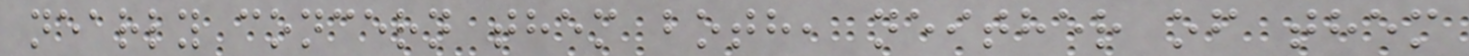nearly concern them both, neither of them
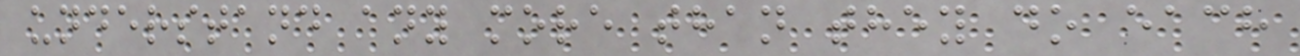understand any more than they do each
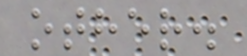other.
